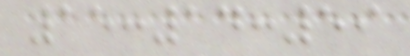15:14:59
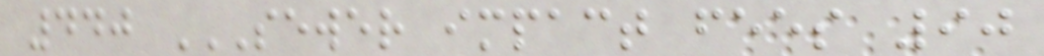440 SEWER IMPACT FEES 90
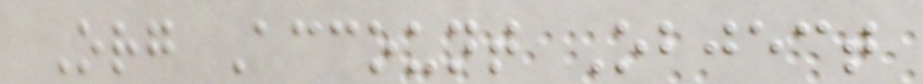Org Account Object
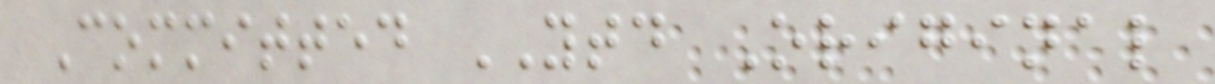Committed YTD Original
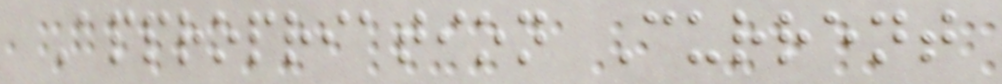Appropriation Current
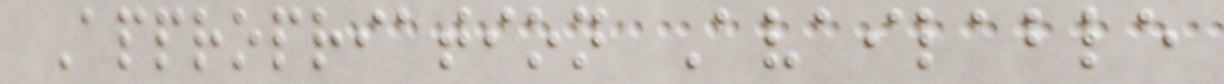Appropriation Available
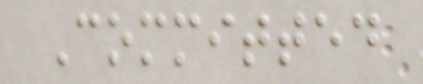Committed
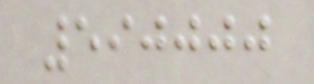590000
